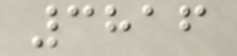3816
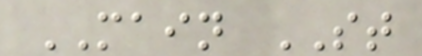MAIN ST
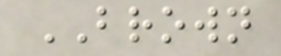BROWN
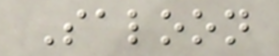Saloon
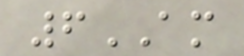6AM
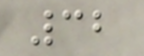32
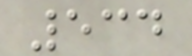534
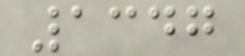1347
